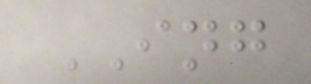ING
